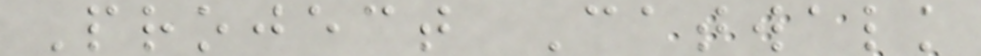Project Catwalk
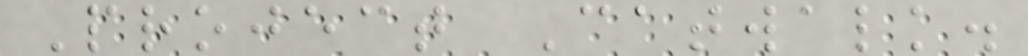Project Catwalk.
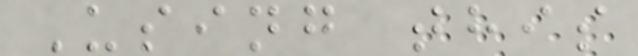Using this
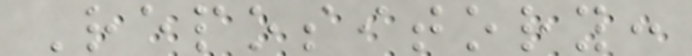Repository:
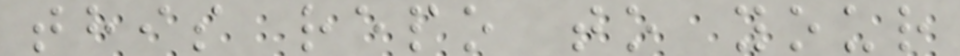this repo to your
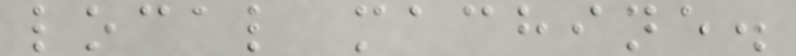local machine.
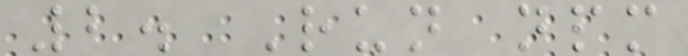2. Run npm
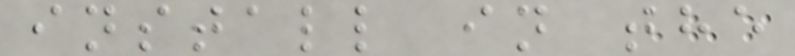install in the
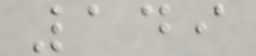149
